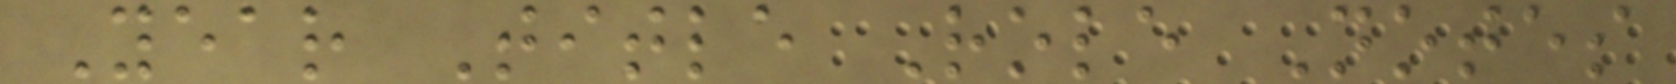Year Title Role Notes
